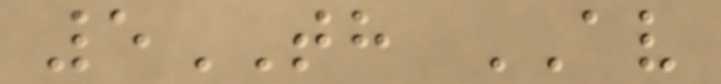5TH AV
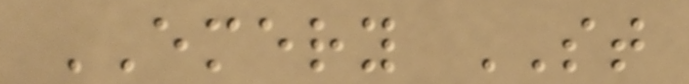EMERY ST
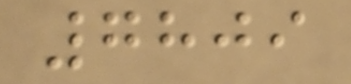7809
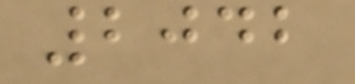2042
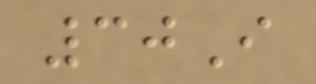30I
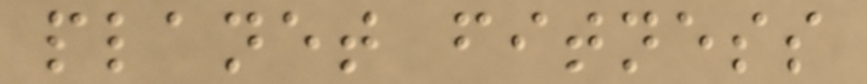planet fitness
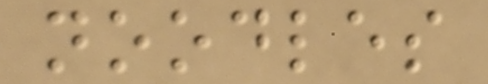noodles
